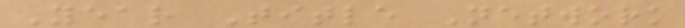Year Title Network
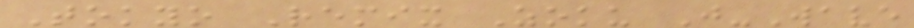Tokyo Remix Zoku J-Wave
